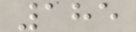185
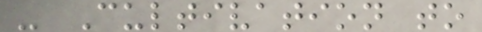- Cultivation to
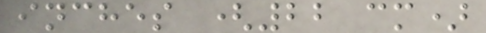inches (22 cm)
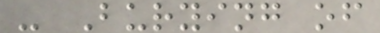- Burying of
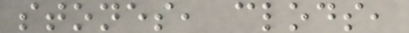stones, clods,
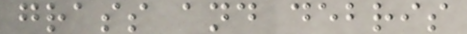grass and debris
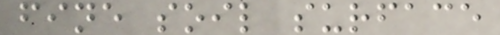fine soil surface
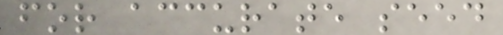for accurate seed
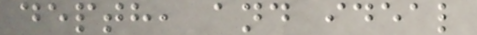depth, and ideal
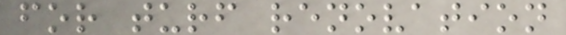for turf renovation
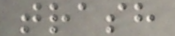trash
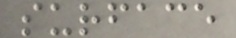surface
